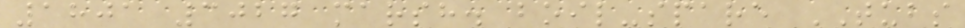1801 3027 marsh. boil-spare TUBS
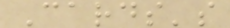Cards's
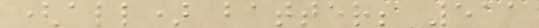(all) batter; 511
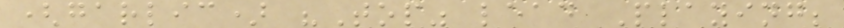(garlic) "Top" lead Playing;
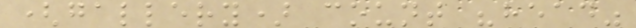(gallery) count "head"
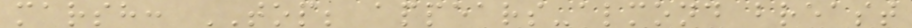marsh: TOP; appears-almond breast
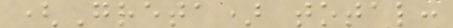(Greta) total:
